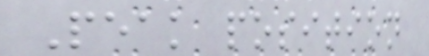Peak position
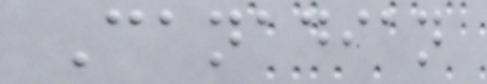Canadian
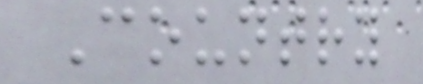Country
